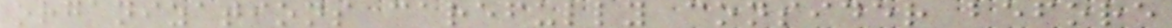organizations carefully consider before
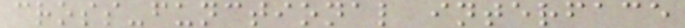cross-functional interface
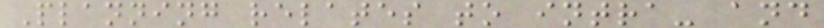Planning relates to intra- and
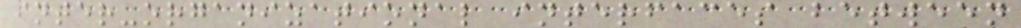inter-organizational interfaces between
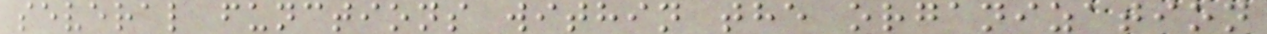several functions within the organization
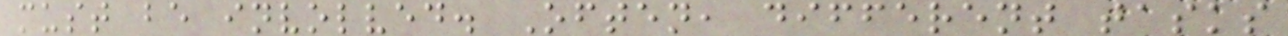must be involved. Often, different tasks
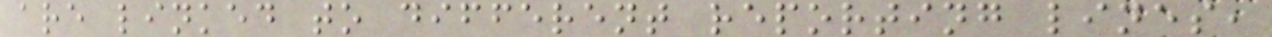are linked to different reporting lines,
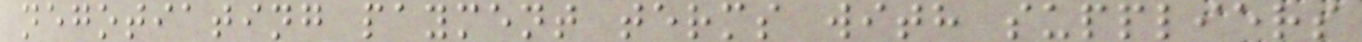negotiating payment terms with suppliers
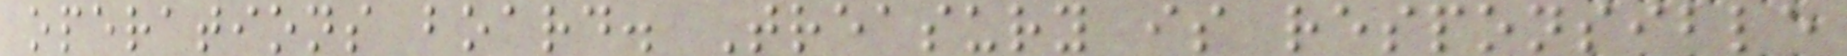operations board. Treasury is responsible
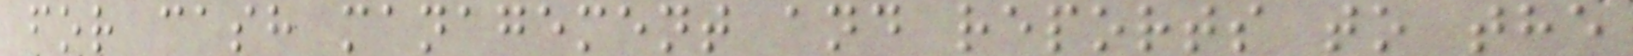for cash management and reports to the
